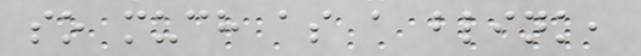so much as a blink,
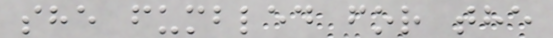she fumbled for the
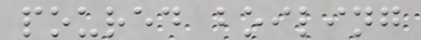poured boiling
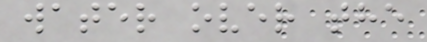water over the
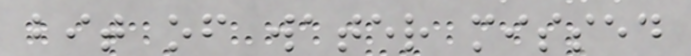bit of water missed
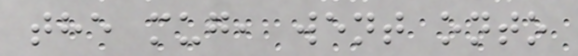the mug, went onto
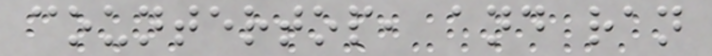countertop, and ran
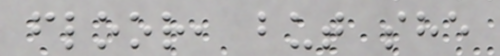floor, but she
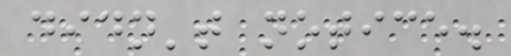didn't notice.
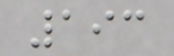193
